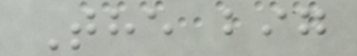The big
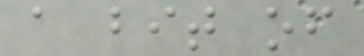a bit of
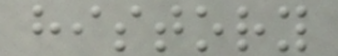history
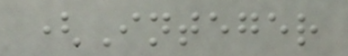(Integer
